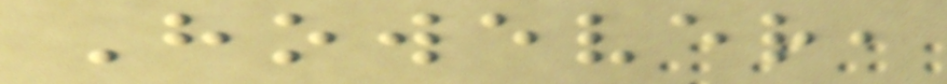However,
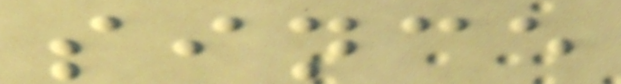since
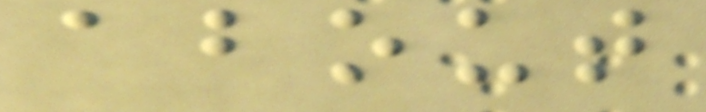about
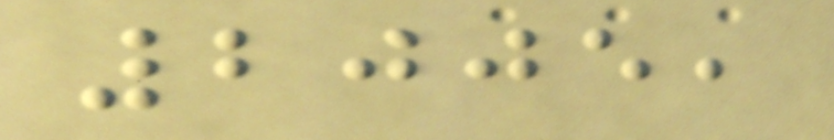2005,
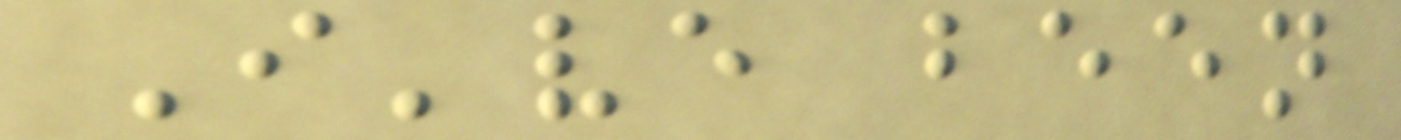I've been
